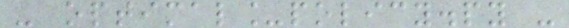- optimal_policy.py -
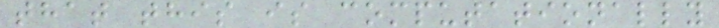that this is computationally
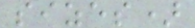sizes)
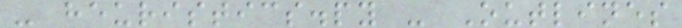- heuristics.py - Outlines
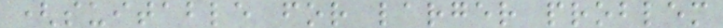(suitable for larger problem
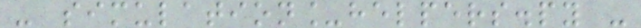- simulation_helpers.py -
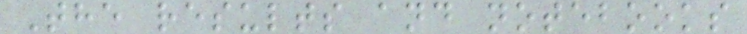The results and notebooks
